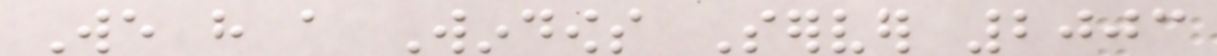We have a Windows Server 2003
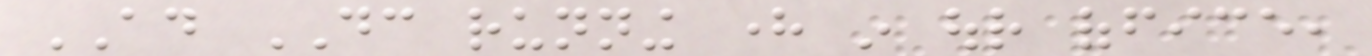AD DC running here in our office,
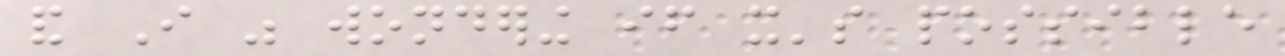and I was wondering if it's possible
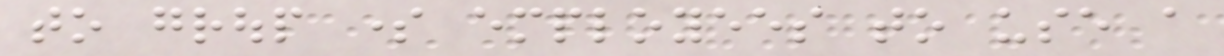to group some employees to use a
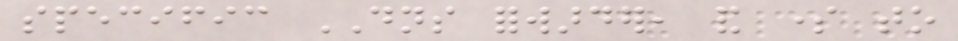specific DNS forwarder, and some to
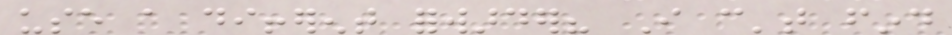use a different forwarder? I can't find
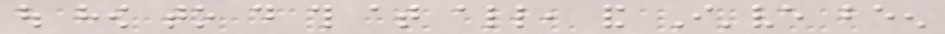out how to do this at all, and I've been
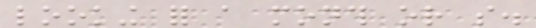looking for a month or so.
